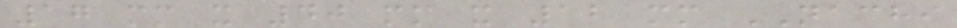17 mm x 40 mm x 12 mm NACHI
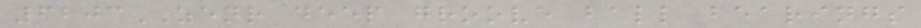6203ZENR deep groove ball bearings
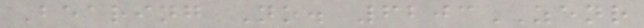Bearing No. 6203ZENR
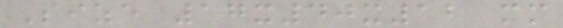Size 17x40x12 mm
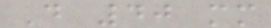D 40 mm
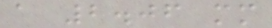a 2.06 mm
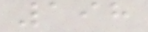198
